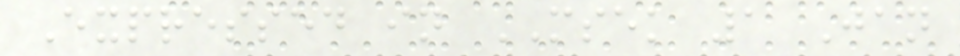Expressed in MSEK 1 Jan
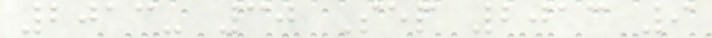2013- 30 Sep 2013 9
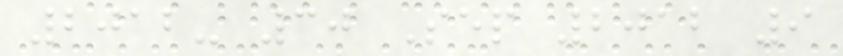2012- 30 Sep 2012 9
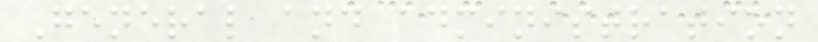General and administration
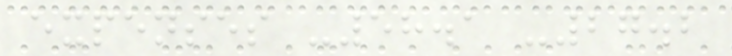expenses -58.1 -27.2
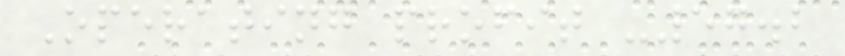Operating profit -57.2
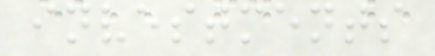investments
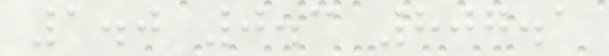1.0 0.3 807.1
